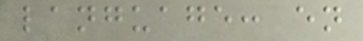language: en
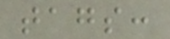tags:
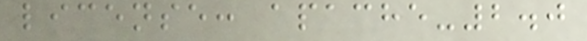license: apache-2.0
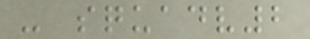- squadv2
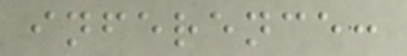inference:
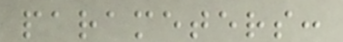parameters:
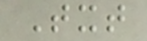Txt
